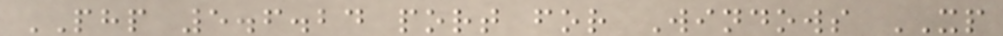PHP 5.6.24 port for Windows XP
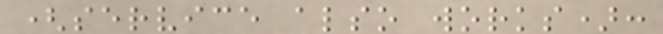(service also works):
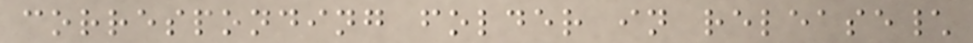corresponding folder in release\
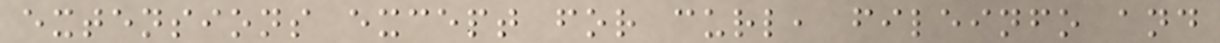extensions except for curl, fileinfo and
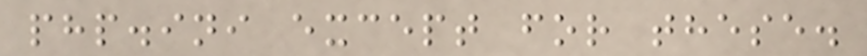php.ini except for these.
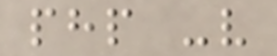php -v
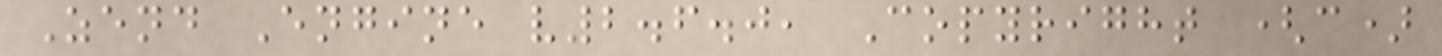Zend Engine v2.6.0, Copyright (c)
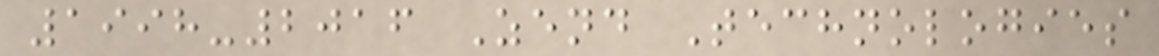1998-2016 Zend Technologies
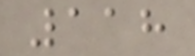118
